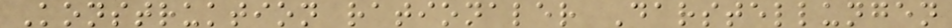Konstruktion rationaler Darstellungen
